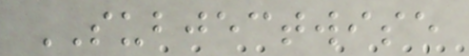SUBJECTWISE
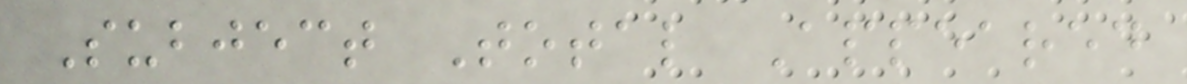Subject Total Appeared
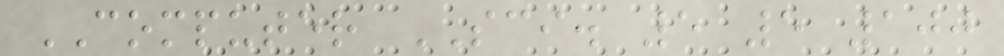COMPUTER SCI. 5 5 100
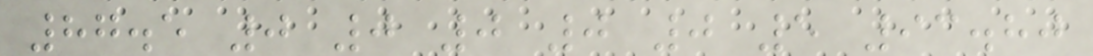87.5 0 0 0 0 0 5 93.80
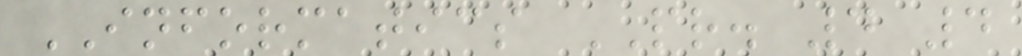INFORMATICS PR. 4 4
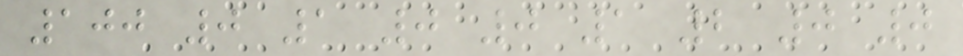100 0 1 0 0 1 2 0 0
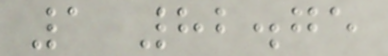1 82.75
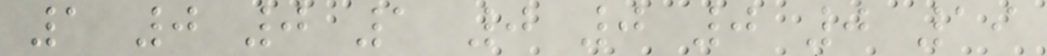1 0 0 1 0 0 0 0 19
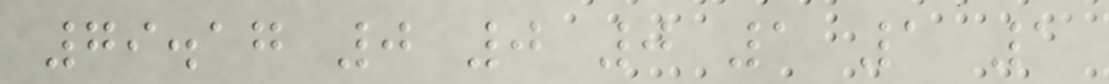79.17 0 0 0 1 1 1
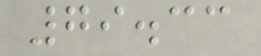79.33
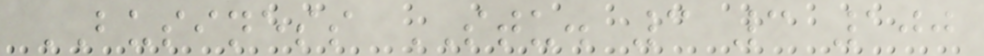BUSINESS STU. 3 3 100
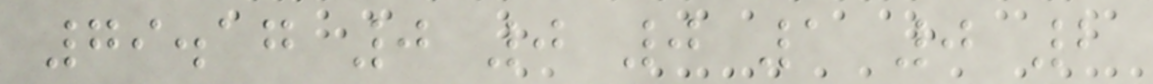79.17 0 0 0 1 0 2
